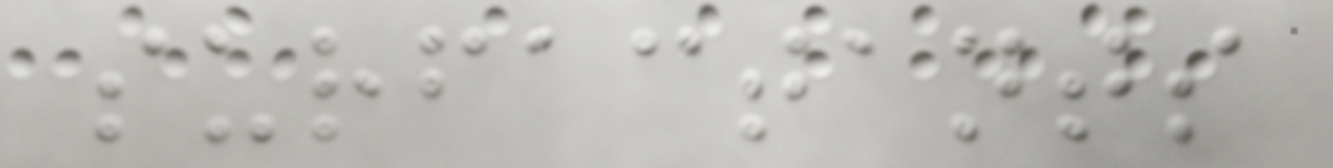surfactants
